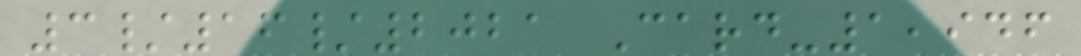3/16/2021 Card-1,946
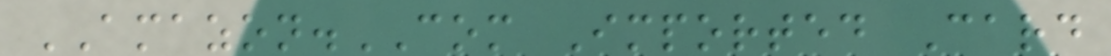AMAZON.COM Imported Card
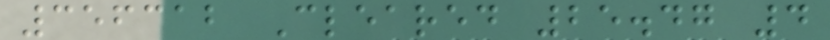356312 Cleared 25.47 4
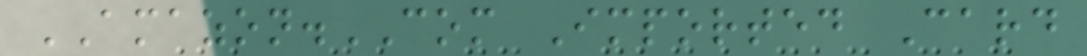AMAZON.COM Imported Card
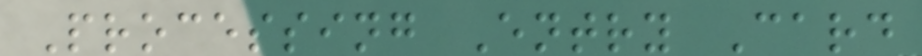Processing Entry Card
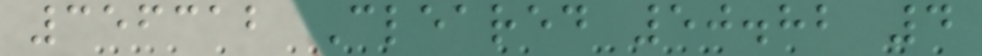356312 Cleared 50.82 4
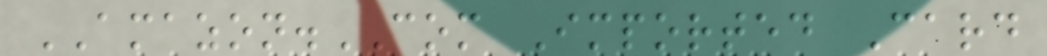AMAZON.COM Imported Card
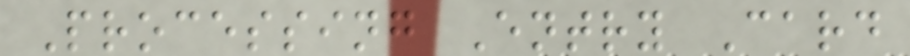Processing Entry Card
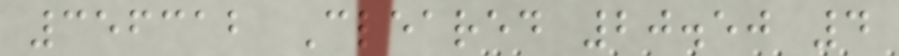356312 Cleared 20.50 4
